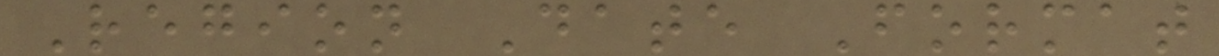Region Date Format
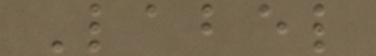Label
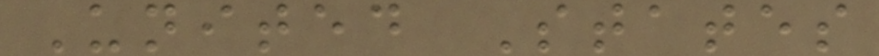United States
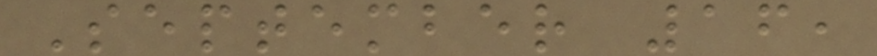September 16,
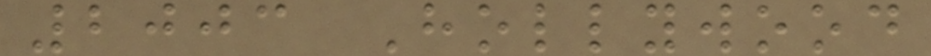2003 Hollywood
